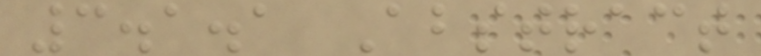3.1.1 Abstract
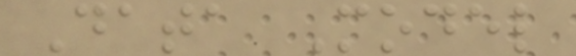Data Model
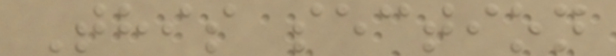This section
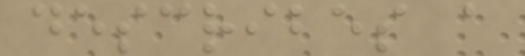describes a
